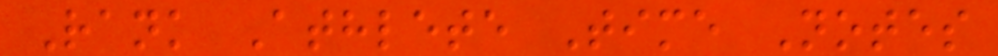Rank Athlete Time Notes
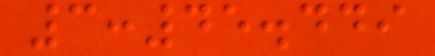3:45.449
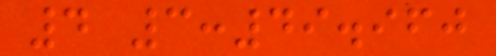4 3:49.960
